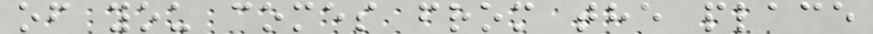of you comes from the place
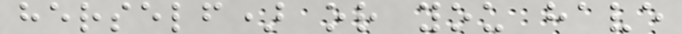herself) or you have
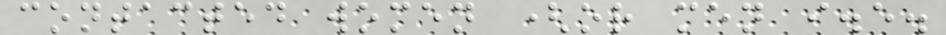contacted women (or men i.e.
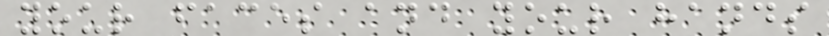your faces and your hands
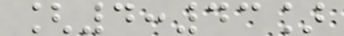[4:43]
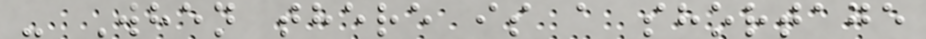- When there is a shortage
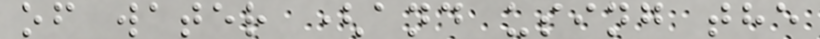of water (and using the
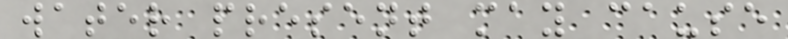water present may cause
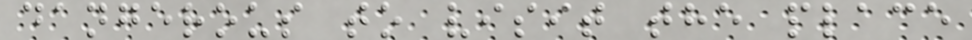dangerous to visit the place
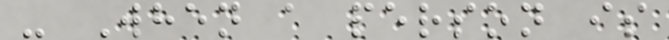- When a person is
